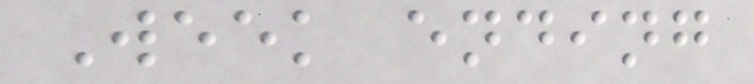Week ending
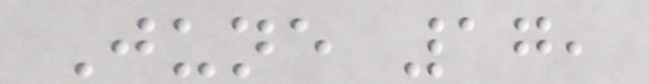June 17,
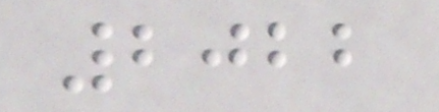2022
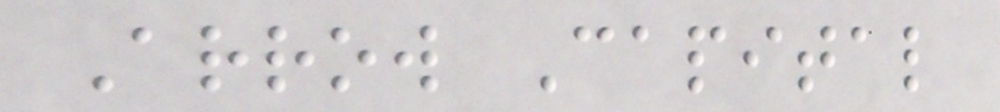Arrow Capital
